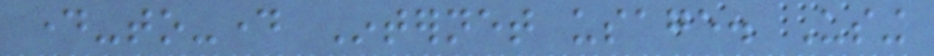day-to-day Internet usage. Using
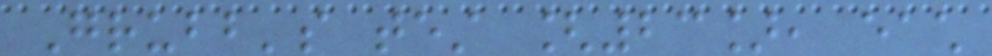Grubb's test [23], each
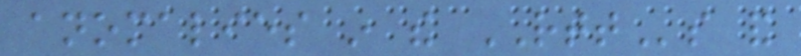anomalies in the RTTs and
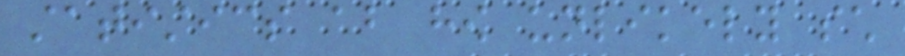statistics about how unlikely such
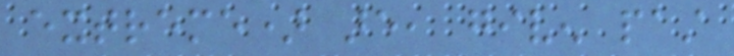extreme) are, given past
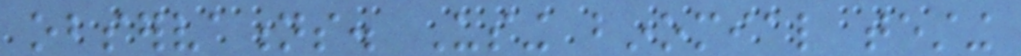observations. Using binomial testing
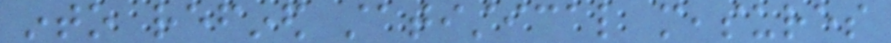into refined statistical measures
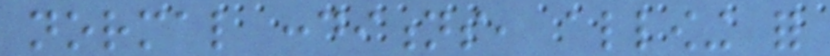normal conditions, allowing for
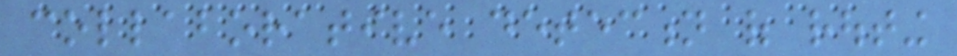collaborative detection of routing
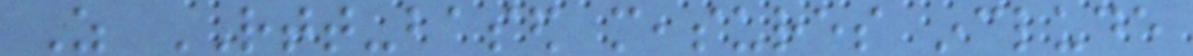As RTT-based measures include
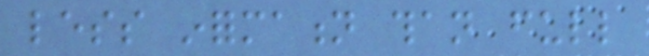less information than full
